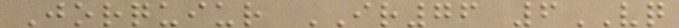Jorquiur IR76 6VQ
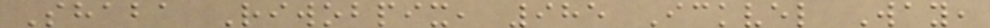Shaba Riwobpix, 985 Ickvel Way,
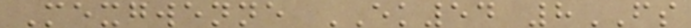Mexgwenne EK54 8FS
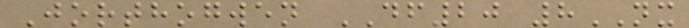Jorthogwen DF20 8NX
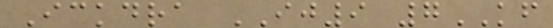Ickdra IJ9 7KF
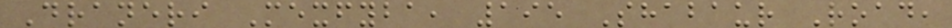Draneri Mexfyba, 195 Shabaur Road,
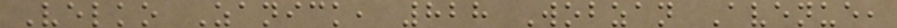Velko Zanick, 828 Wobzan Avenue,
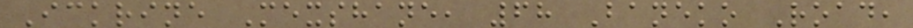Ickrine Mexshane, 68 Baneko Road,
